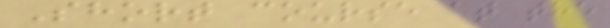Short course at the
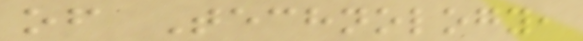of Technology,
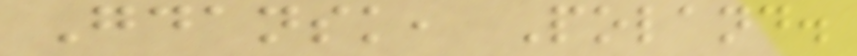Gdansk, Poland.
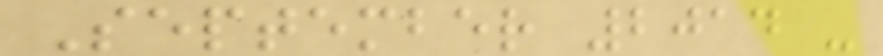September 2014 -
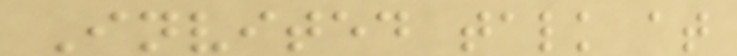Invited talk at
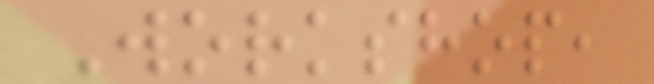Workshop,
